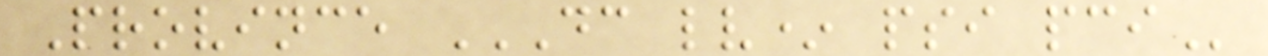Province DC LV* PSI PCI
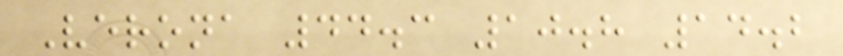Verona 44.3 10.8 14.2
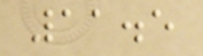11.5
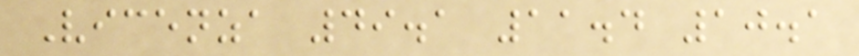Vicenza 49.1 11.4 10.1
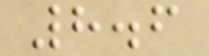8.6
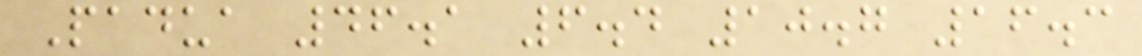Padua 46.1 6.4 10.7 16.3
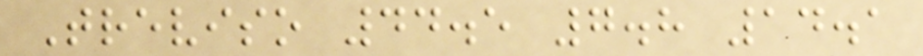Treviso 44.5 7.8 14.1
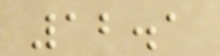12.1
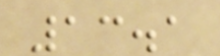13.1
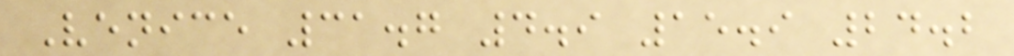Venice 31.7 4.9 15.9 24.2
